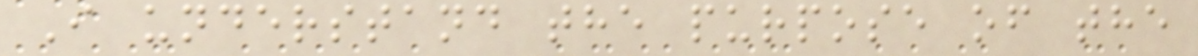I understand the purpose of the
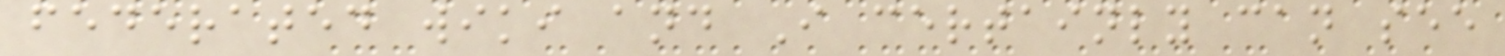federated wiki and I certainly can see
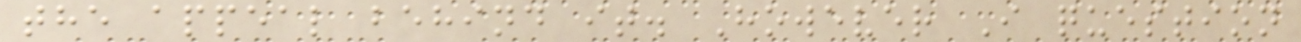the appeal behind it. However I question
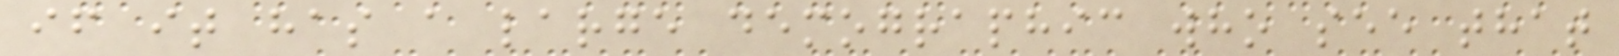if it has a large demographic who see that
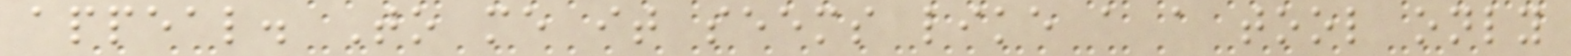appeal. To me it seems like a a tool only
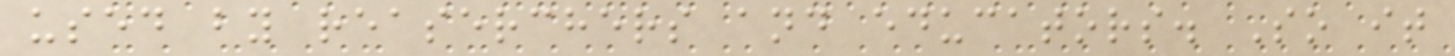used by reaserchers and educators. So it
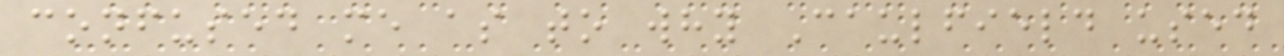confused me as to why Caulfield used
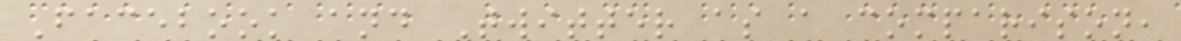Facebook and Twitter as a comparison,
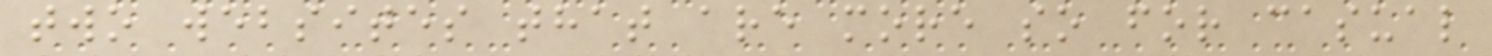two websites that are more so for casual
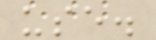use.
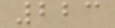223
